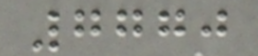7770
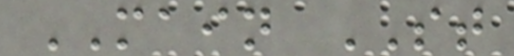MAIN ST
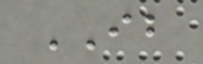IB
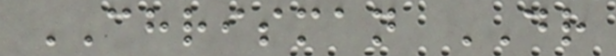CHRISMAN DR
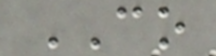CO
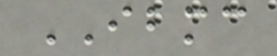IBMC
